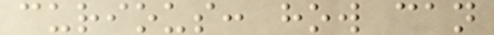curious: how can
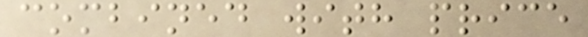combined with price
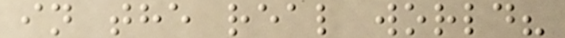in the real world?
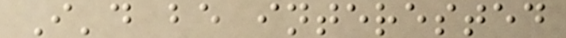I'd be interested
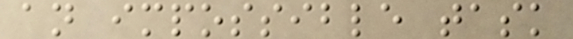an impossible task
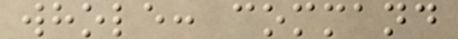whole: command
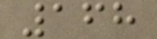168
